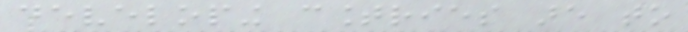developing countries are to
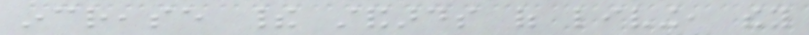increase their standards of living, they
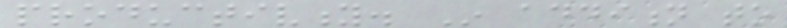productivity. In addition to
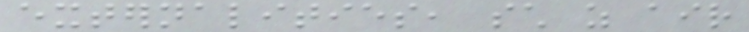externalities, such as air
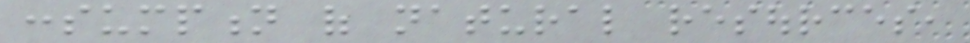consumption of natural resources,
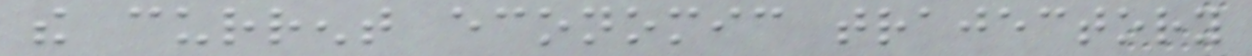the current economic trajectory
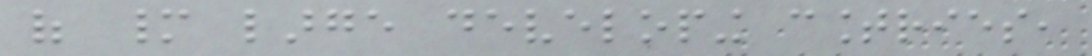of many large developing countries,
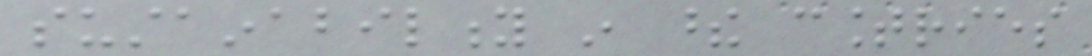sustainability in these countries
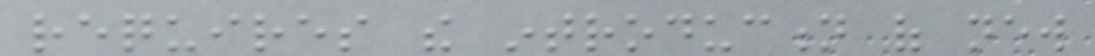requires the introduction of new
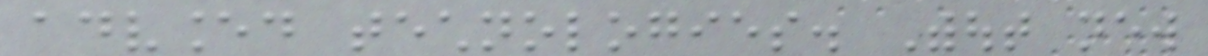advanced technologies. Without new
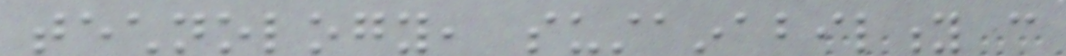technology, sustainability can
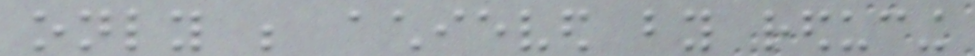only be achieved by reducing
